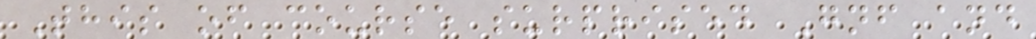This of course surprised Gnf and
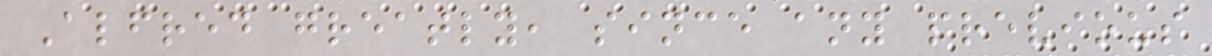Alfred greatly, since any previous
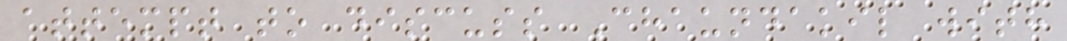attempt to discuss Chaundakil with
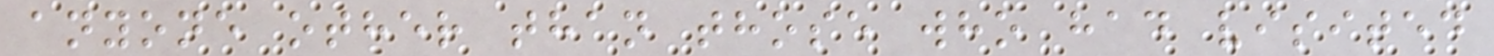anyone other than those who had visited
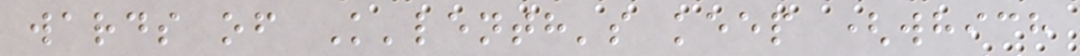wards of K'lenth's keep (which
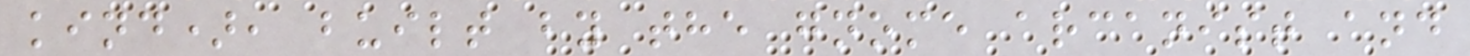kind), built by the gnome arcanist and
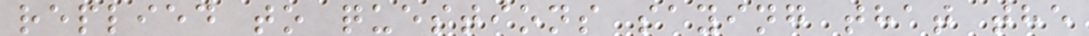replied to questions saying that the
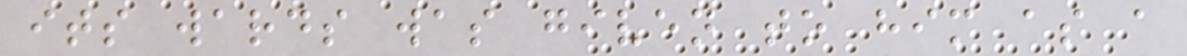its wards was given to him as a
